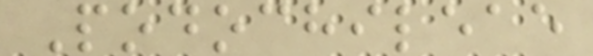Podochileae
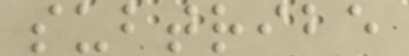subtribe
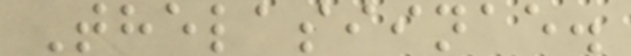Thelasiinae.
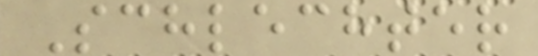Schlechter
